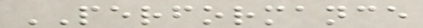PERFORMANCE
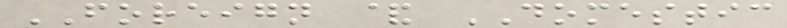FOREIGN & DOMESTIC
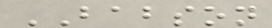BABSON
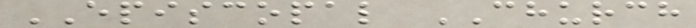EPISCOPAL CHURCH
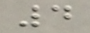4
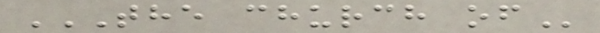THE CHURCH OF
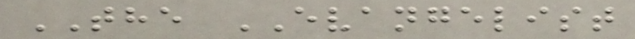THE EVANGELIST
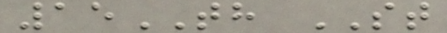15TH ST
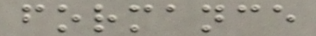formance
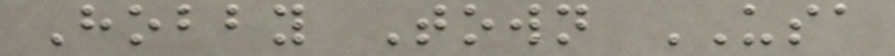Hobby Town USA
